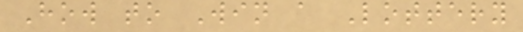How to Win a Lottery
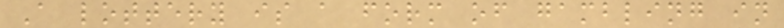A lottery is a form of gambling in
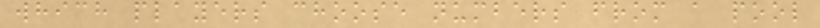which players choose numbers from a pool
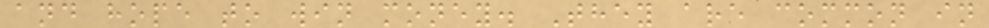and hope to win money. They are common in
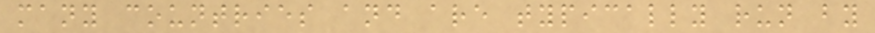many countries and are typically run by
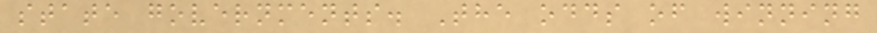state governments. The odds of winning
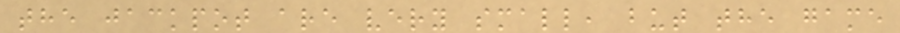the jackpot are very small, but the game
